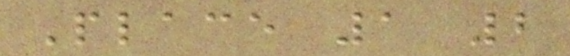Place 1 2
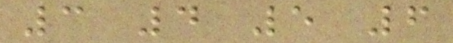3 4 5 6
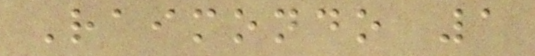Raimondo 1
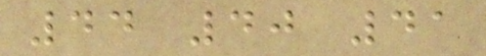44 40 41
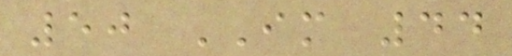50 IM 44
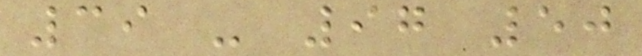39 - 97 50
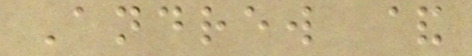Andrew &
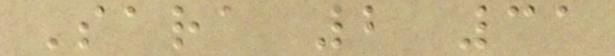Sara 2 31
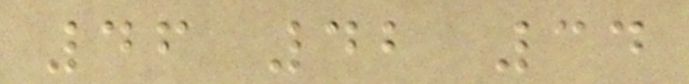46 42 34
